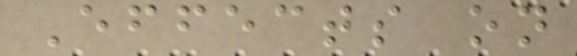Effects on
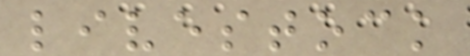livestock
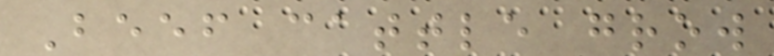Beef cattle grow
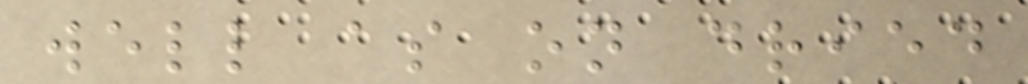well as on dried
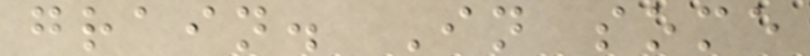grain. In some
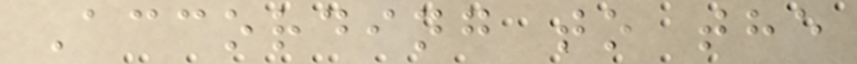According to the
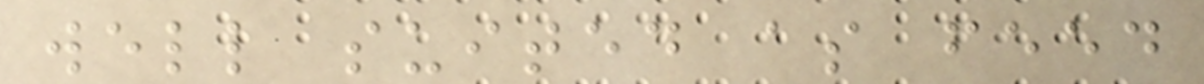well suited as feed
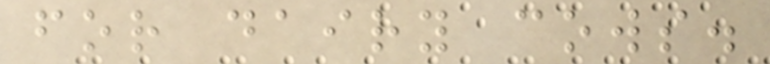for dairy cows.
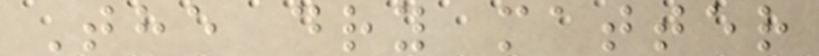The dry matter
